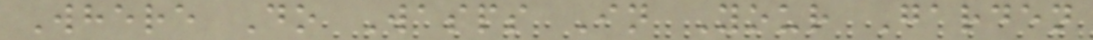Where Do Wasps In Your Garden
